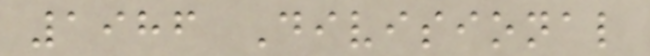1986 Divisional
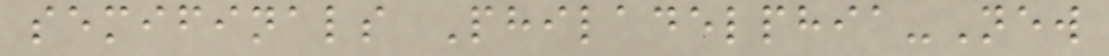semifinals Philadelphia-New
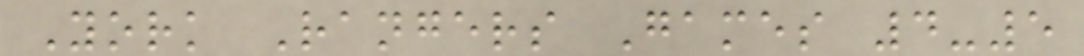York Rangers Games 4-5
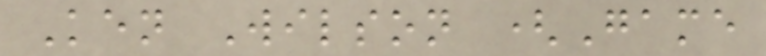Ken Wilson (Game
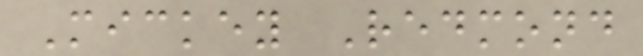Mickey Redmond
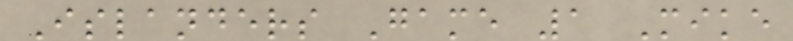Islanders Game 1 Mike
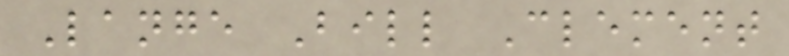Lange Bill Clement
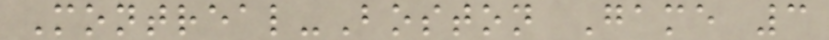Montreal-Boston Game 3
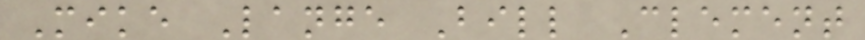Mike Lange Bill Clement
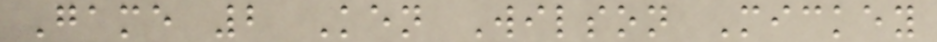Game 2 Ken Wilson Mickey
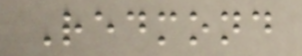Redmond
